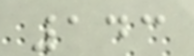143
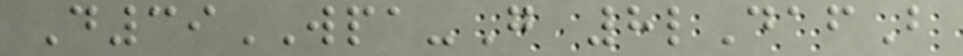D39WPA-G 8lDafB
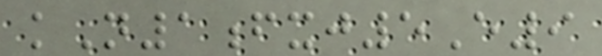kN1fxj5E9
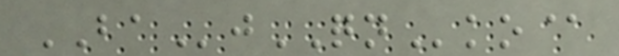BAjQNko@
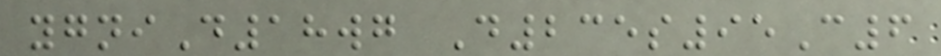ygniD18wg D235s95C6
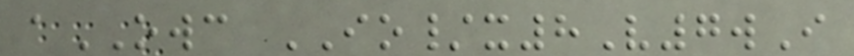aOWC IO/x8V7wI
